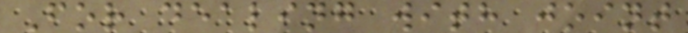For dealing with joint
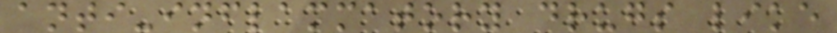anti-inflammatory drugs like
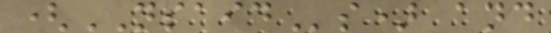(NSAIDs) and
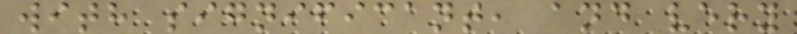with significant, and very
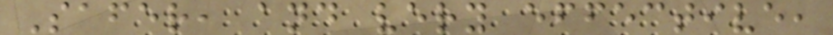Safer, and very effective,
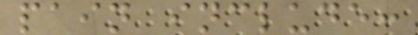pain include:
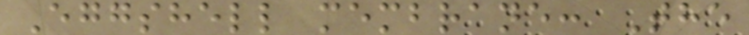Eggshell membrane: The
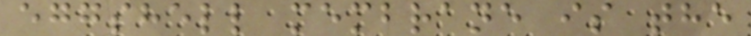eggshell membrane is the
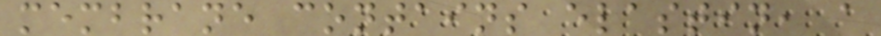membrane contains elastin, a
